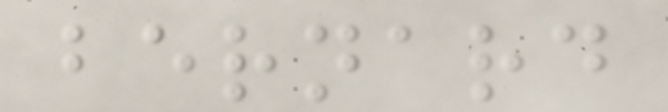bernard
